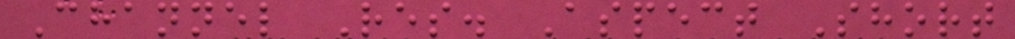Channel Res. Aspect Short
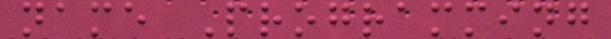name Programming
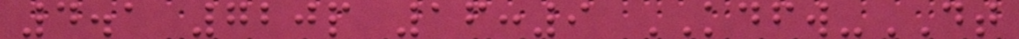4.1 720p 16:9 KDFW-DT
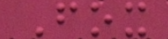Fox
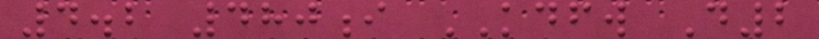4.2 480i KDFW D2
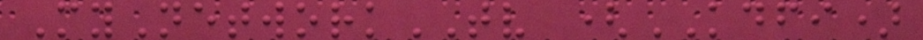MyNetworkTV (KDFI)
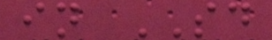in SD
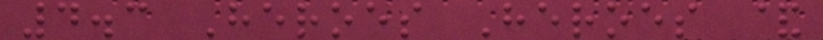4.3 Heroes Heroes &
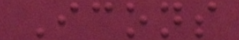Icons
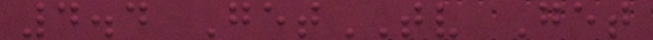4.4 GetTV Get
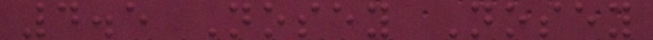4.5 Nosey Nosey
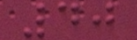40
